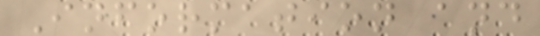Information and
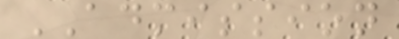ADMISSION
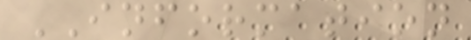INFORMATION
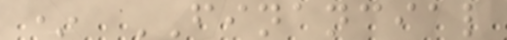* FINANCIAL
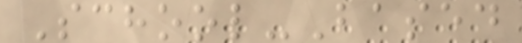School-Based
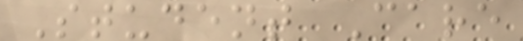Student Care
